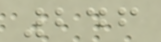246
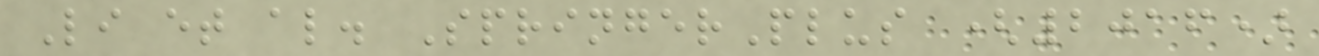Li et al. SpringerPlus (2016)
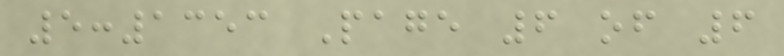5:1353 Page 6 of 6
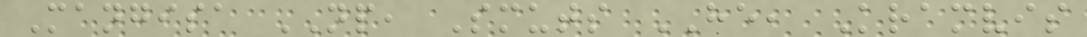Mangisa NP, Smuts HE, Kramvis
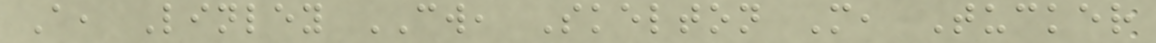A, Linley CW, Skelton M, Tucker
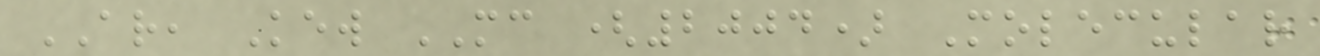AR, Kew MC (2004) Molecular
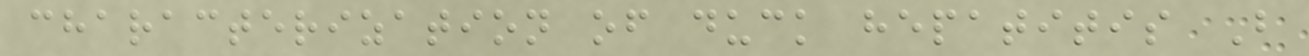characterization of duck hepatitis B
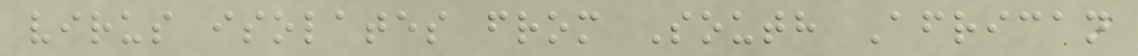virus isolates from South African
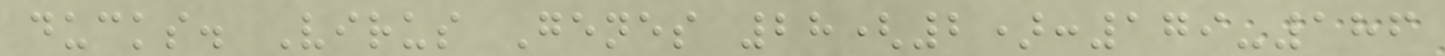ducks. Virus Genes 28(2):179-186
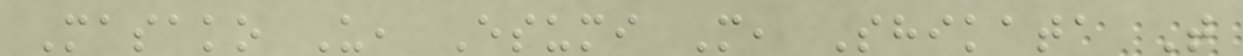Masako U, Esumi M, Shikata T
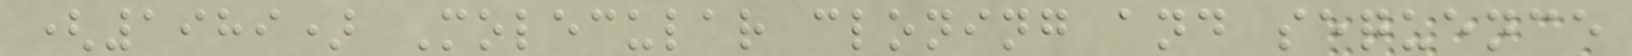(1989) Molecular cloning and sequence
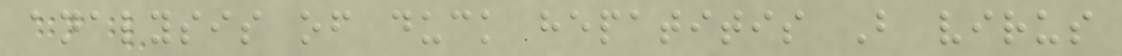analysis of duck hepatitis B virus
